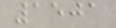1501
